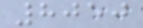8050
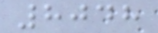8048
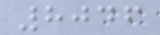8046
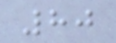80
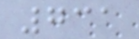731
